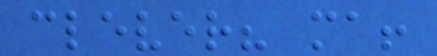clever? ma!
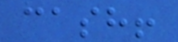cash!
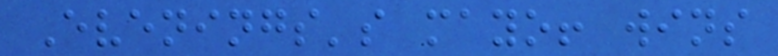Evenings's mayo! wins
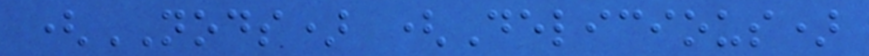(NODS) (Delicious)
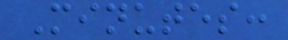Minutes:
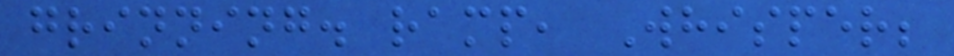grinning. ramp, Whisper;
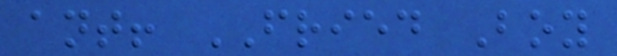ant! FRIED Boy
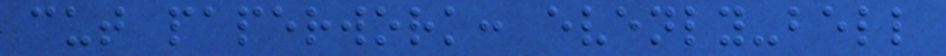cut paperwork: evenly-bell
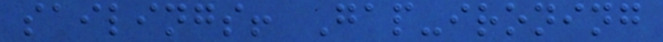sailings! Gap-ironing
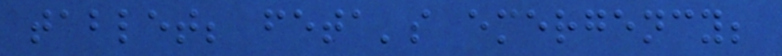tablet; feta's emergency;
